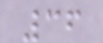36
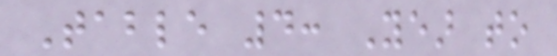Table 4: Year to
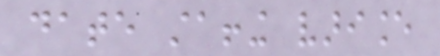date staffing variance
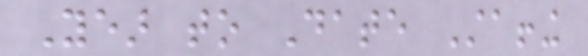Year to Date Staffing
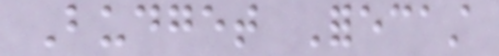Budget Forecast
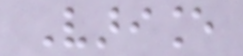Variance
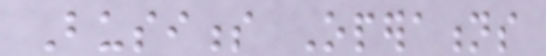Business Operations
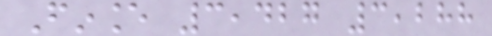Finance 3,427 3,288
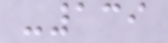-139
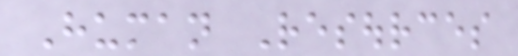Human Resources
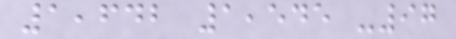1,642 1,545 -97
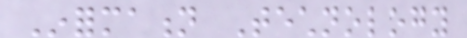Information Technology
